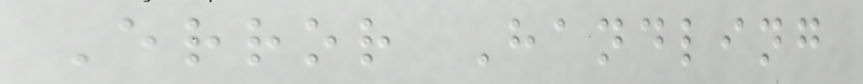Error Handling
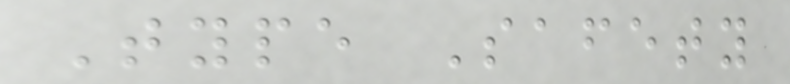Type Safety
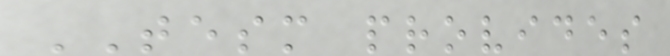TESM provides
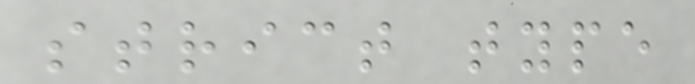strict type
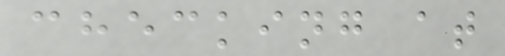checking at
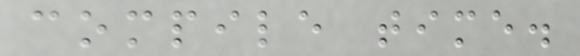compile time.
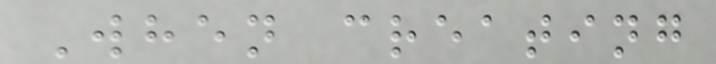When creating
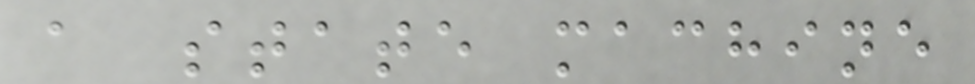a state machine
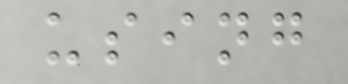using
